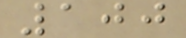100
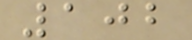102
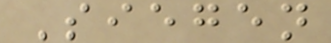Siegen
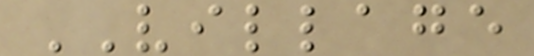VILLAGE
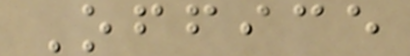Office
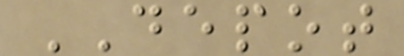DEPOT
